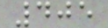405
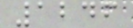1246
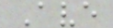Ave
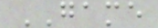GAME
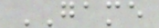GAME
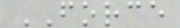FORCE
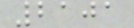2101
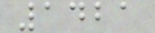1421
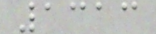1313
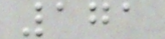171
